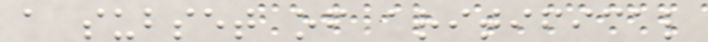a subset of aritifical
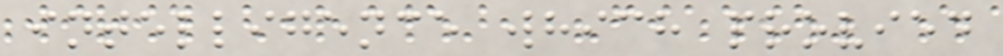intelligence which provied
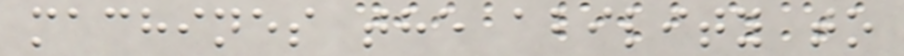machines the ability to
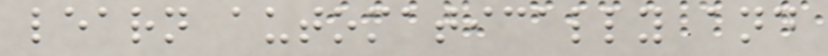learn automatically and
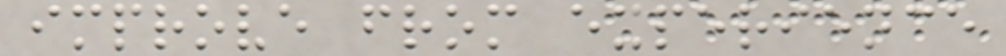improve from experience
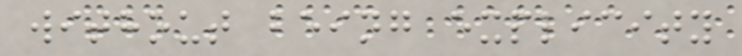without being explicity
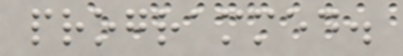programmed.
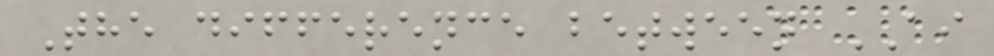The difference between AI
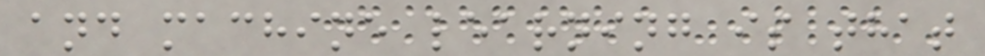and machine learning is that
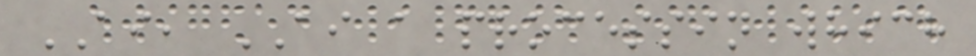AI, AI a processin which
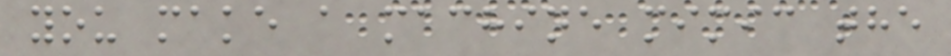you make a machine mimic the
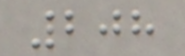208
